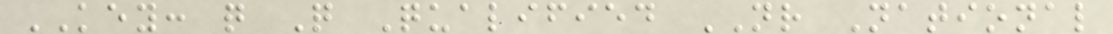KEY: q Q Qualified NR National
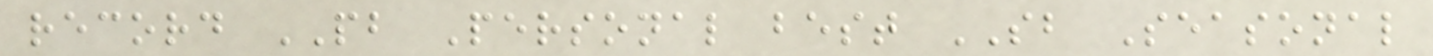record PB Personal best SB Seasonal
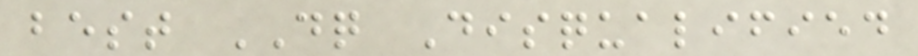best DQ Disqualified
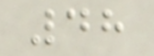48
